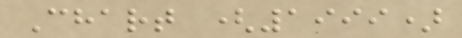Chart (1999)
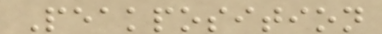Peakposition
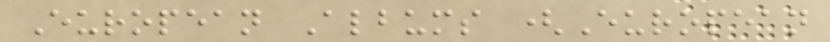European Albums (European
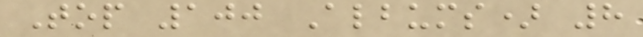Top 100 Albums) 8
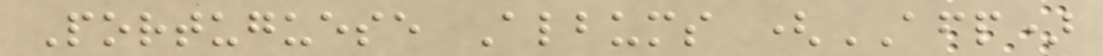Portuguese Albums (AFP)
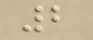2
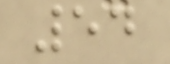54
